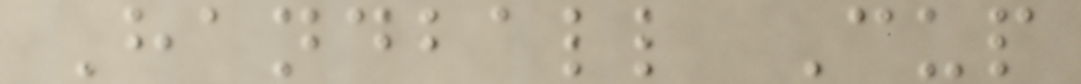Handball Cup
